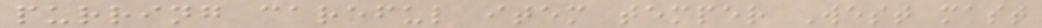purring careful item temper West mast
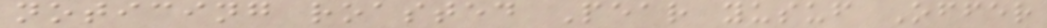noticing roasted Pear yusuf Offer
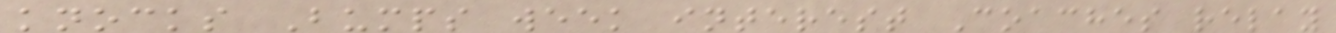knocks Bumps week interest Coaches relay
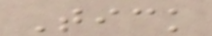Tick
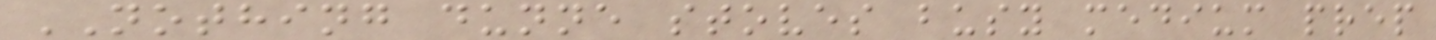NOTHING dunne stoves busy medium prep
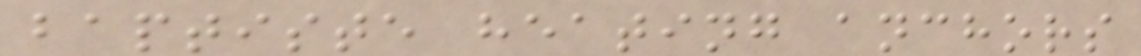baptiste heating anchors
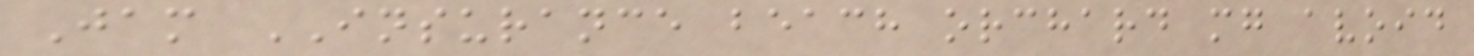Jam INSURANCE beach orchard mg avoid
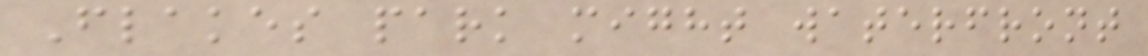Flakes park might waterfront
